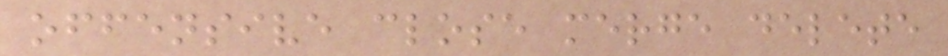offensive close merge delete
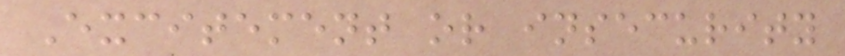Excitement or insecurity
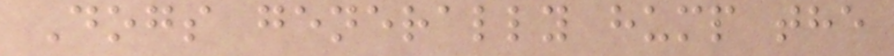Dogs generally hump the
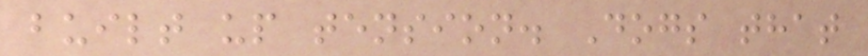built up tension. Dogs that
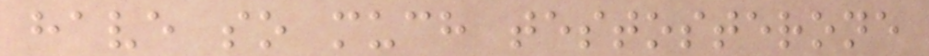have so much testosterone
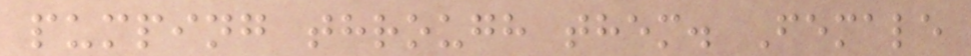pumping through them. Female
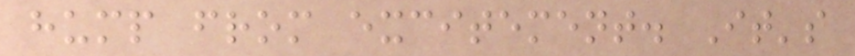hump from excitement. It's
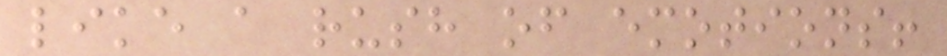like a rush of emotions!
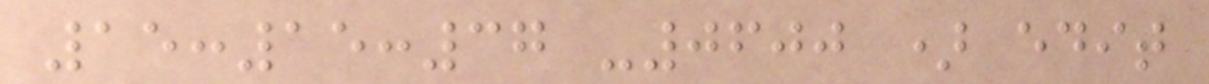15:15:37 -0600 ) edit
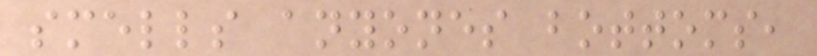smells anyones bottoms,
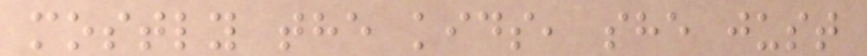mostly the kids, she just
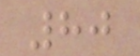80
